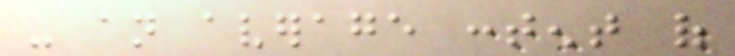- an average content of
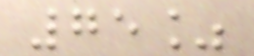75%
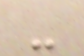-
